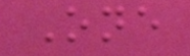One
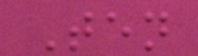Ten
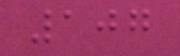107
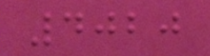4020
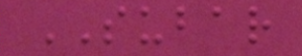SUBAR
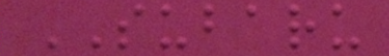SUBARU
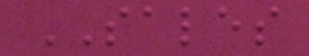SALES
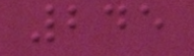245
